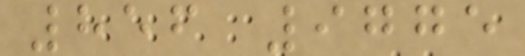856 9775
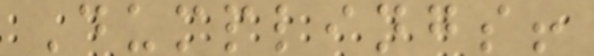Dumplings!
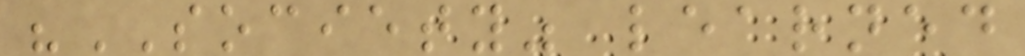"SOCIETY" learned
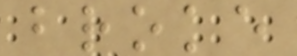broke
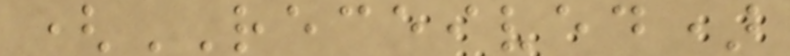(RECEIVED)
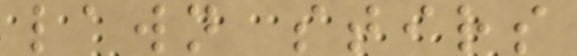lawn stirs
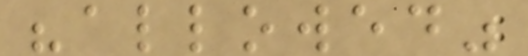"allowed"
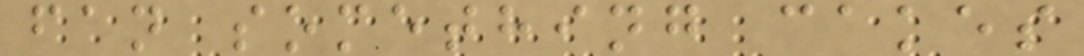fan something cakes
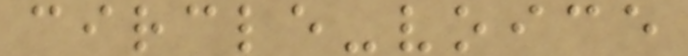circle-voice
